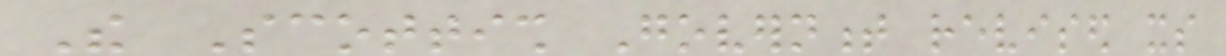The Scottish Government revised its
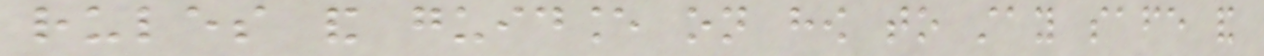rules and guidance on how to stay safe and
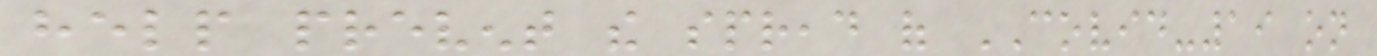help prevent the spread of COVID-19 on
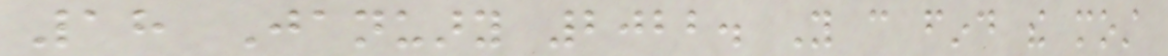18 January 2022. You can find the most
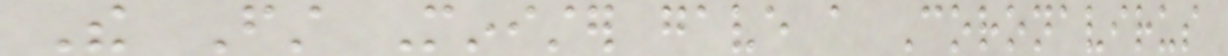The First Minister gave a Coronavirus
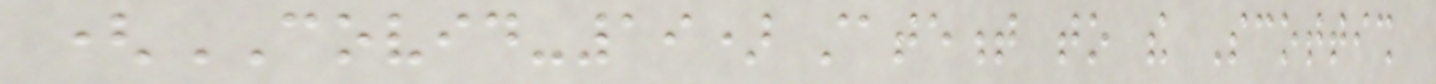(COVID-19) statement to the Scottish
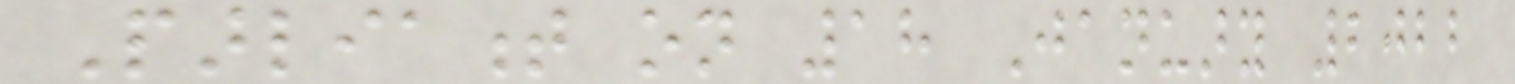Parliament on 18 January 2022
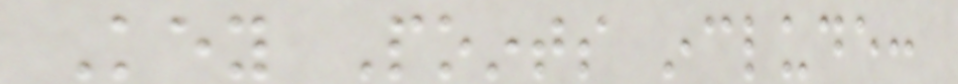Key Points include:
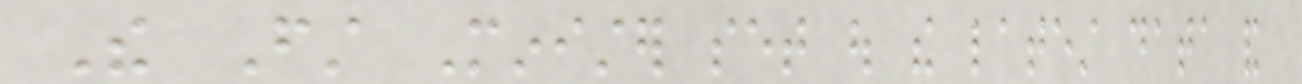The First Minister set out the latest data and
